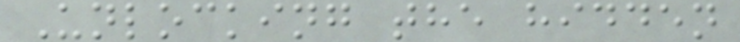Unlocking the hidden
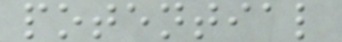potential
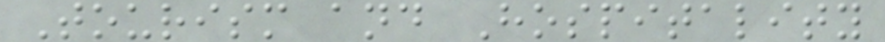Tourism and Hospitality
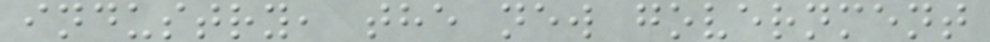industry, the new government
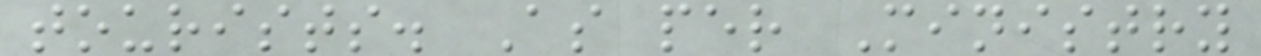tourists. As per Ministry
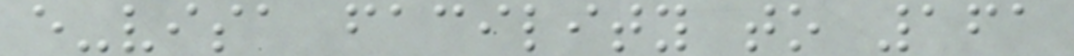e-visa facility to 161
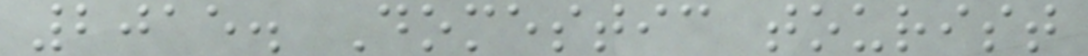2015. Domestic tourist
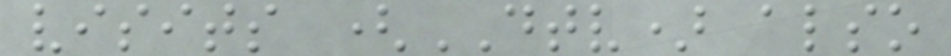visits (DTV) also
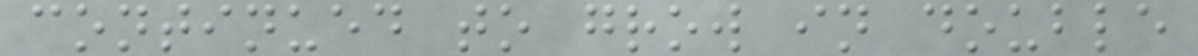continued to grow in double
